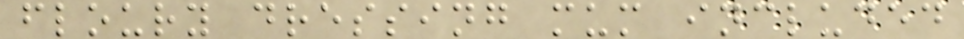floury dressing mum included
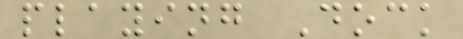playing Dock
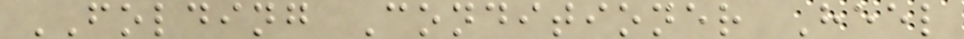FOLDING Conditioner Heel
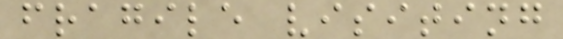fragile visiting
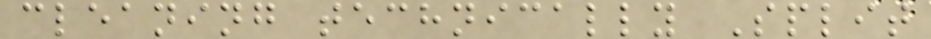cleaning technically Split
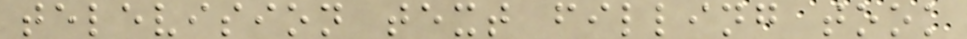television text filling took
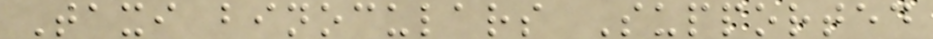Taxi binoculars Supported
